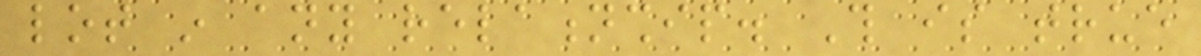lot in any relationship. This is true
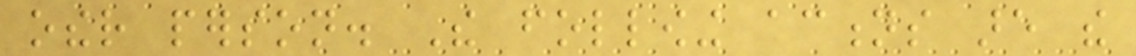other person. The following actions are the
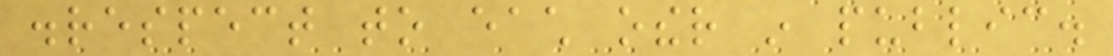disrespect to each other in public.
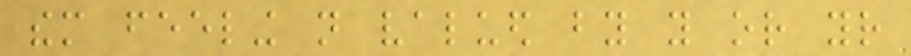them feeling not valued by you or your
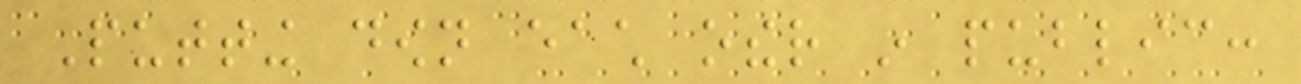Putting down each other in public:
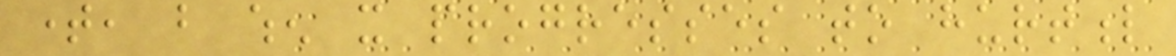time, but when it progresses to hurtful
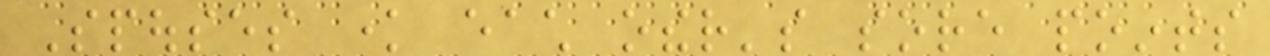Spouses know each other's sore points
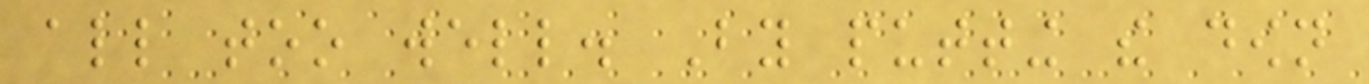all too well. By putting the down
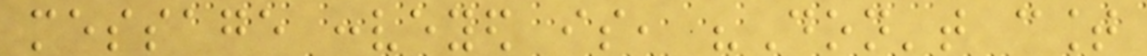message conveyed is, "Don't count
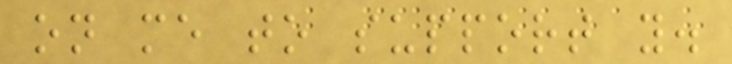on me to support you.
